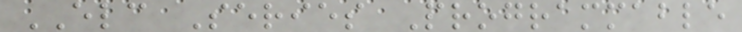ELC Series Programmable
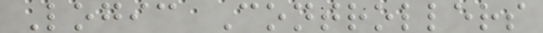Logic Controllers
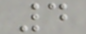4
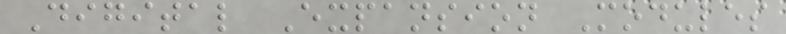Digital Expansion Modules
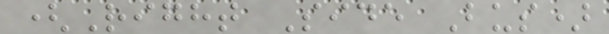(Right Side Bus)
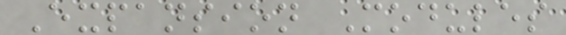Expansion Modules
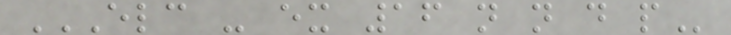ELC - EX 16 N N D P
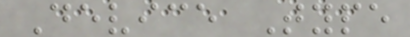Device Type
